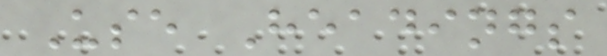Use Headings
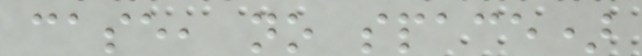case, no space)
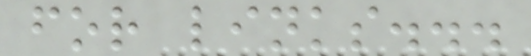for links...
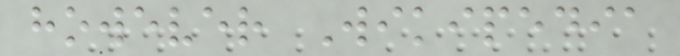however Wikipedia
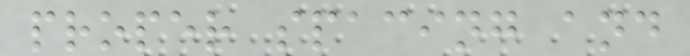proper spacing and
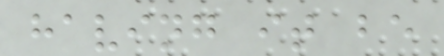having it be
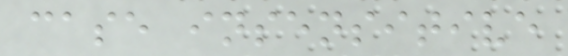case insensitive
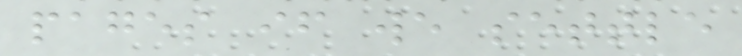pages if we settle
